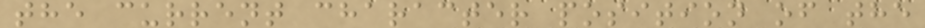the current character position of the
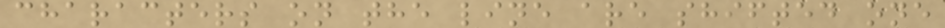characters on the line are shifted one
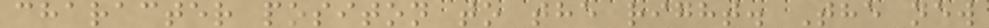character positon to the right. The new
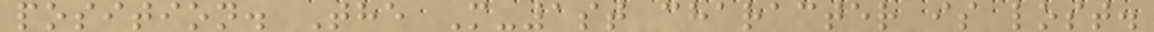position. The M-1st character is lost.
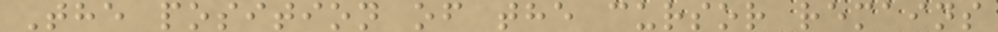The position of the cursor remains
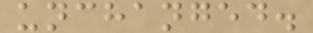unchanged.
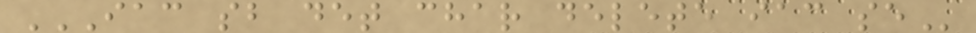IAC SB DET CHAR DELETE IAC SE
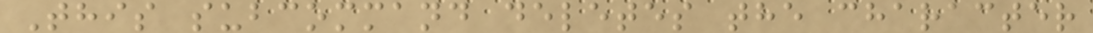This subcommand deletes the character
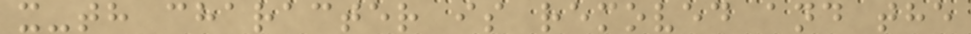x-th character is removed and the
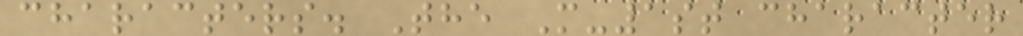characters. The M-1st character
